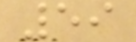59
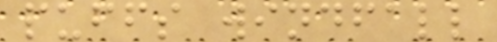puffs windfall
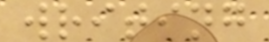writing
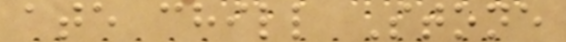ate chill Stone
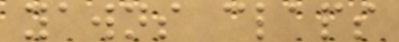yawns claps
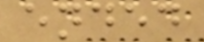ended
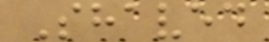Shaved
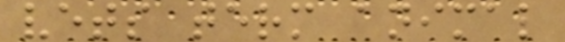vets term animal
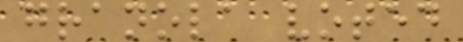granola voted
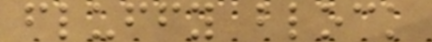fluffy block
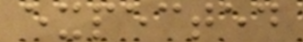expected
